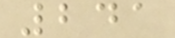241
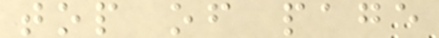top of page
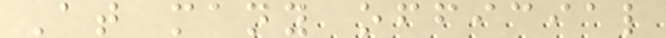At many official
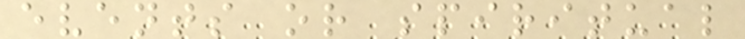events or spiritual
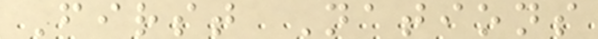First Nations
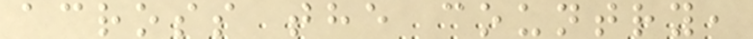across the country,
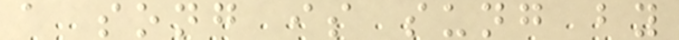a song is sung by
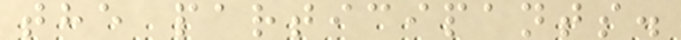the participants.
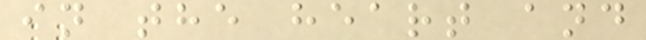in the heart and
